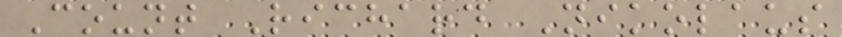Count Richard Nikolaus
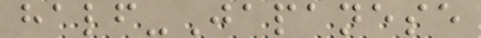half-Japanese
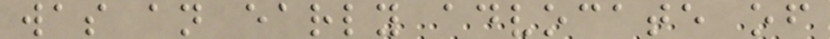was an early advocate of
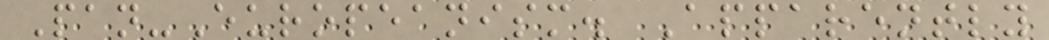Pan-Europeanism. Apparently
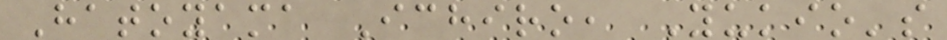Hatoyama Ichiro, Yukio's
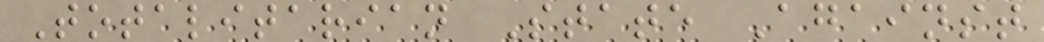Totalitarian State Against
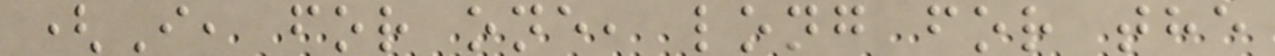(I, for one, long for the
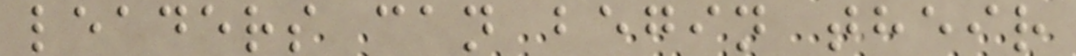leaders can begin their
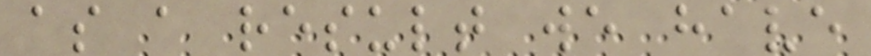as a result we have
